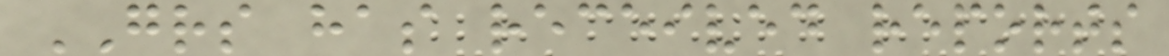GRS has received reports
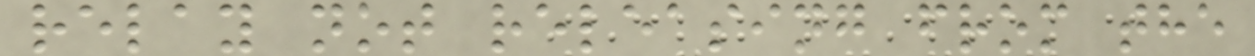relay not releasing from the
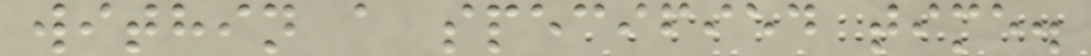within a specified time.
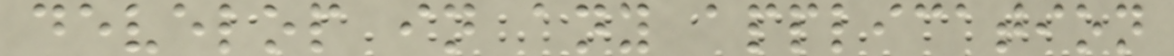develop in any application
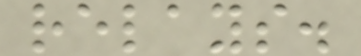relays.
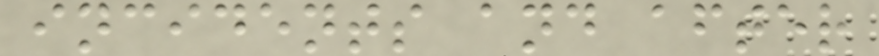incidents and after
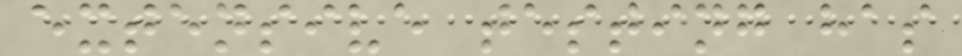extensive testing has
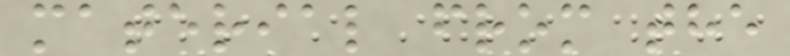material from the
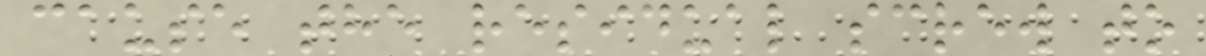cause the residual screw to
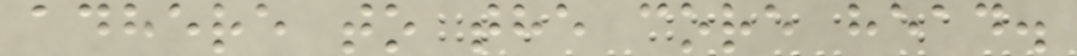adhere to the core head.
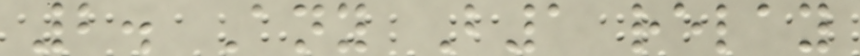2. Any B1 relay
